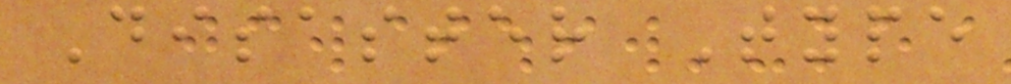Disaster Type
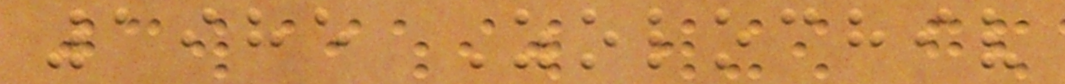1985 Zolochiv
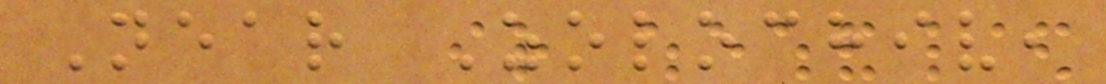Near Zolochiv,
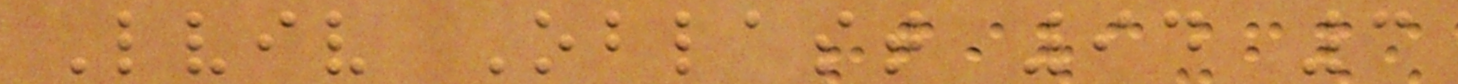Lviv Oblast 94 3
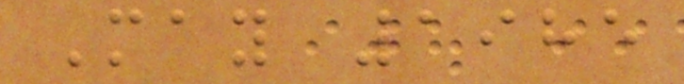May 1985
